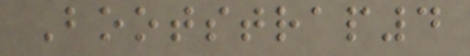Bootstrap4
